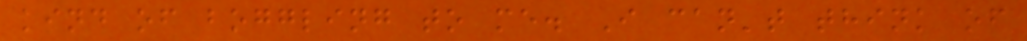kind of boggling to me. I can't think of
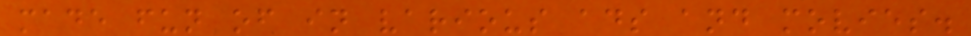made fun of in various ads and movies.
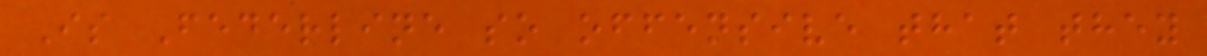Is Federline so offensive that they
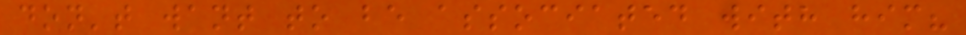don't want to be associated with him?
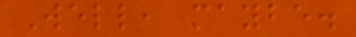Well, maybe.
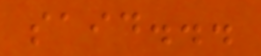said...
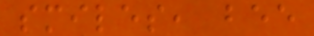smiles, bee
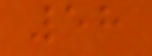58
